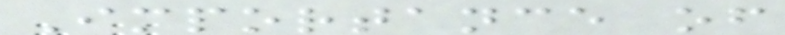Importance of
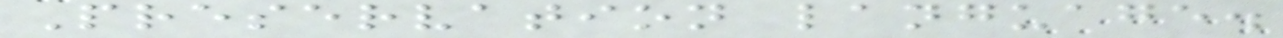Preservation language.
